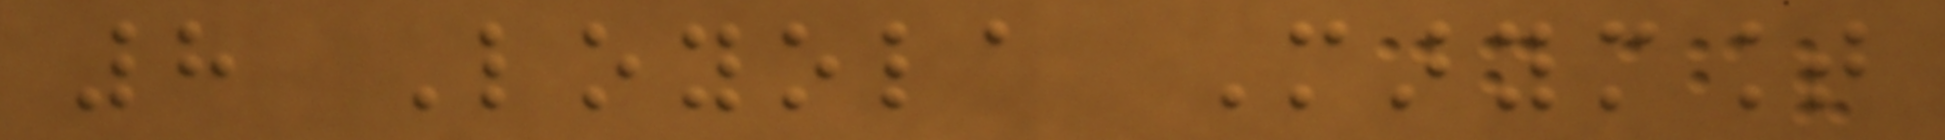8 Loyola Marymount
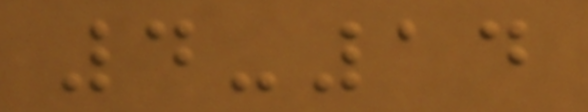4-14
